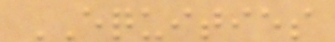EQUITIES
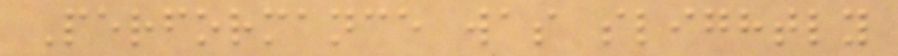Performance was slightly
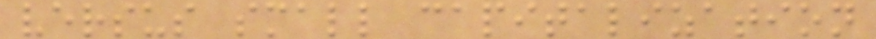versus small capitalization
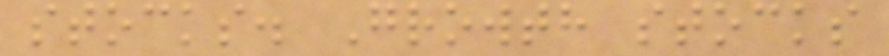stocks. Growth stocks
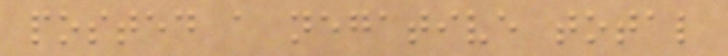posted a negative total
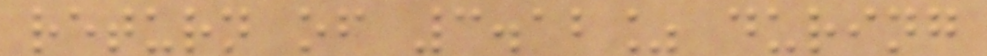return of 3.12% during
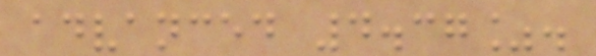advanced 4.37%.
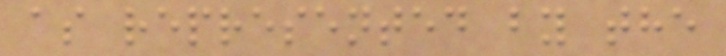as represented by the
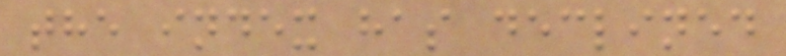the index has declined
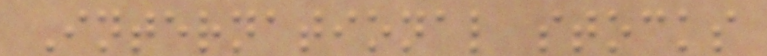International stocks
